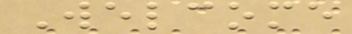Welcome
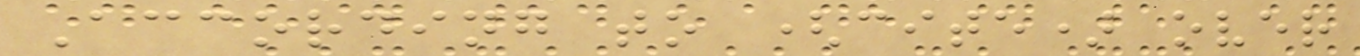According to (cite) over
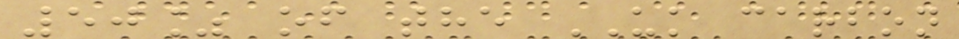50% of the UK carbon
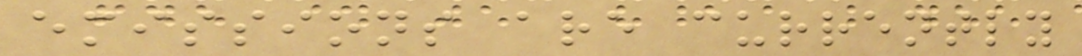emissions are currently
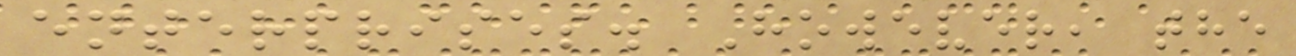enterprises. However, the
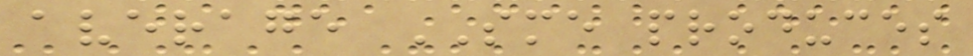average SME produces
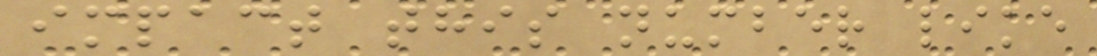impact this number like
